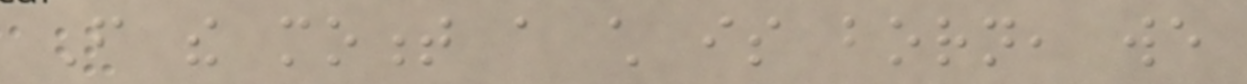From the moment a child is born, we
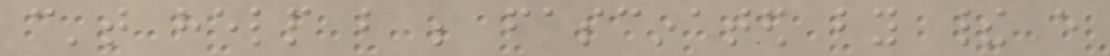can't help but be fascinated by their every
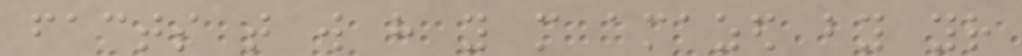facts that will have you more amazed by your
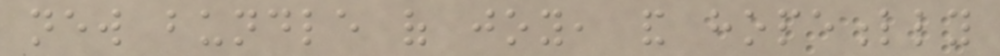new bundle of joy, and hopefully
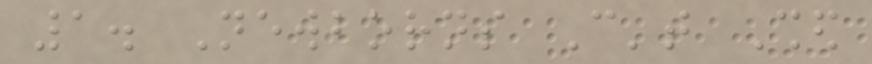1. Newborns Can't Shed
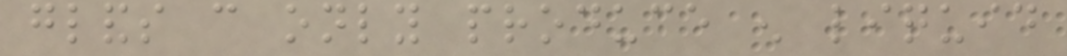glands can only produce enough liquid
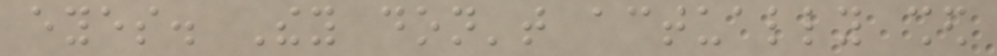eyes. They don't actually shed
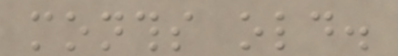months old.
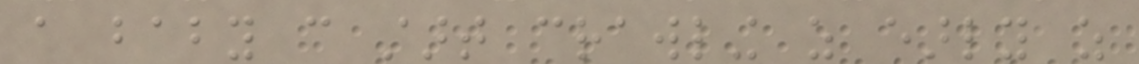a baby can start crawling as early as
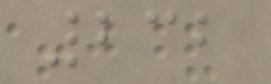232
